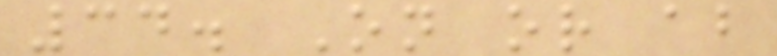34. On or about
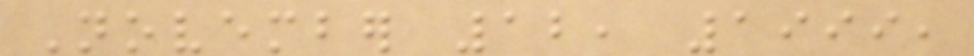November 12, 1999,
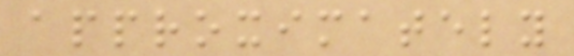approximately
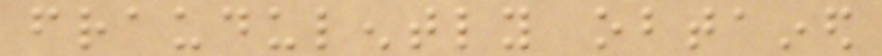fraudulently obtained
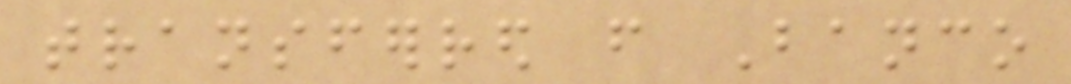transferred from Banco
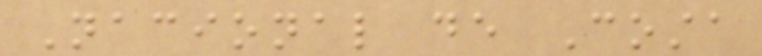Nacional de Costa
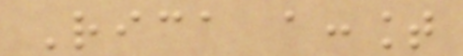Rica account
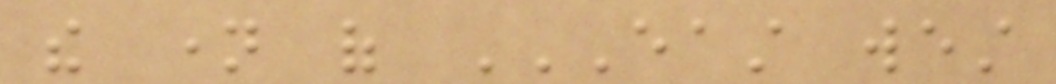the name of EAST WEST
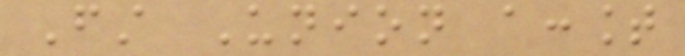First Union account
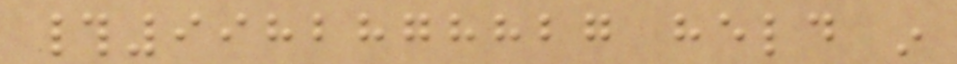#9982878827 held in
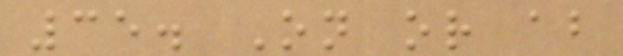35. On or about
